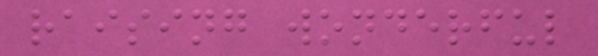raising wonderful
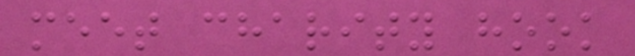meet charity hook
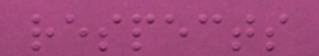respects
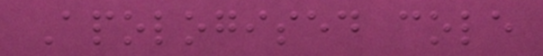Apologised cole
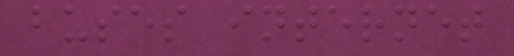buses internet
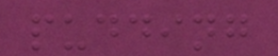pudding
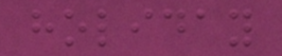holiday
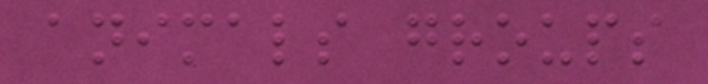animals groups
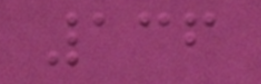136
